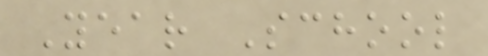Year School
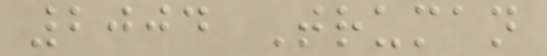2004 Truman
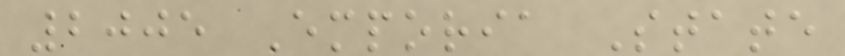2005 Emporia State
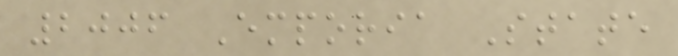2006 Emporia State
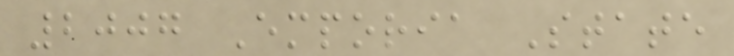2007 Emporia State
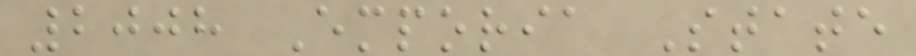2008 Emporia State
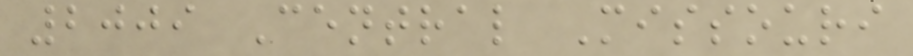2009 Central Missouri
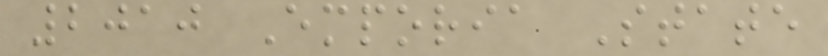2010 Emporia State
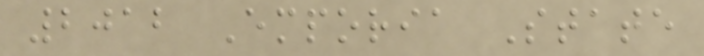2012 Emporia State
